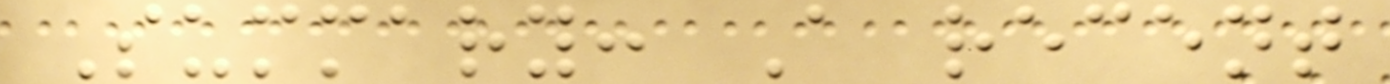Summary: A recent
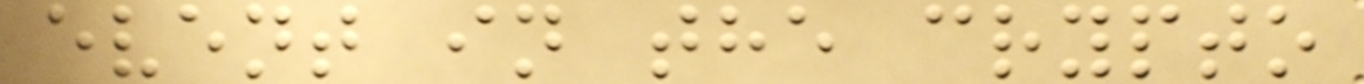event in the crypto
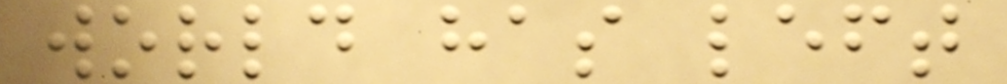world has left
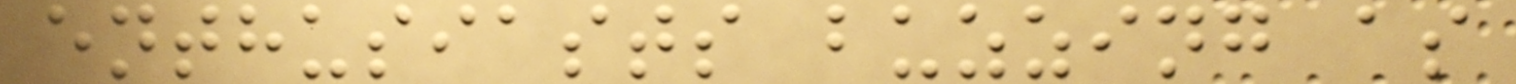enthusiasts buzzing as
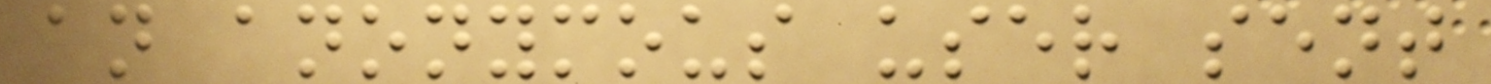an anonymous user sent
